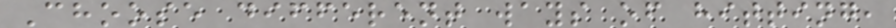Choose different ways of hitting,
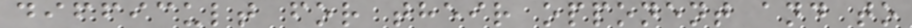difficult for their opponent and to
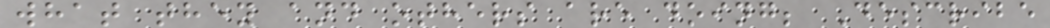what they and others are doing; Describe
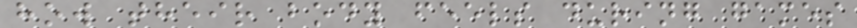how their body feels during games
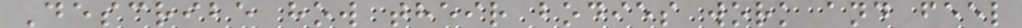Describe how their bodies work and feel
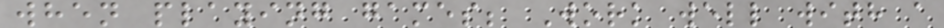when playing games; Work well with a
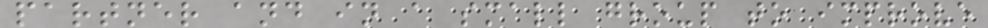partner and in a small group to improve
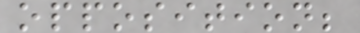opposition;
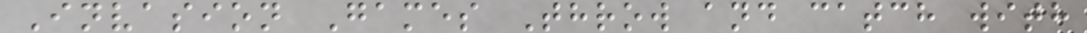Invasion Games Throw and catch with
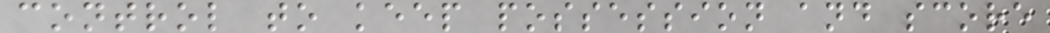control to keep possession and score
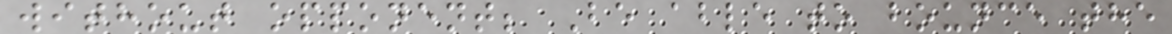without opponent; Be able to bounce the
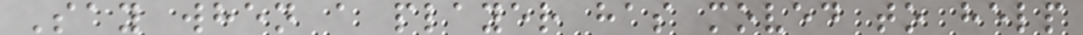Say when a player has moved to help
